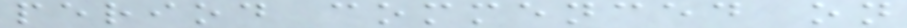period commenced on
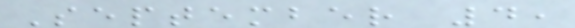September 4,
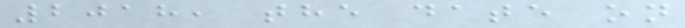2018, the date on
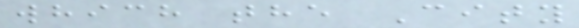which the City
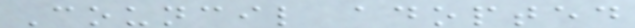Council adopted
